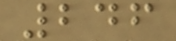246
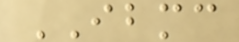IBMC
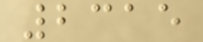2315
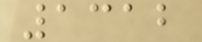1312
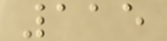115
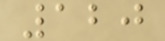120
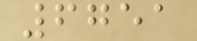6751
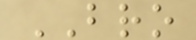BRO
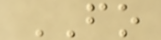FO
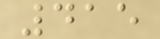415
